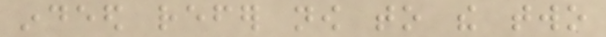indeed refer now to the two
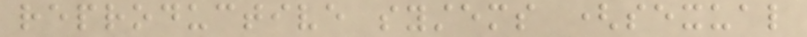reproductive systems (sexual
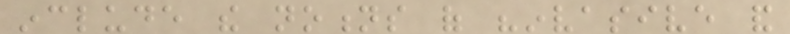include the notions of "invasive and
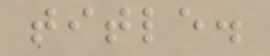title.
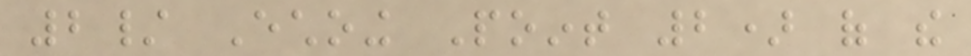2/ Echoing Point 2) of the
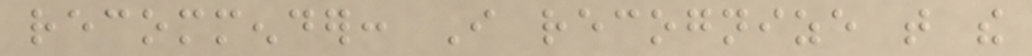recommender: I recognize that the
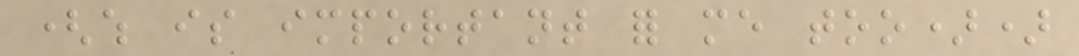(which is important for me too))
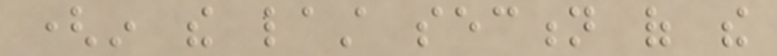(in the last section of the
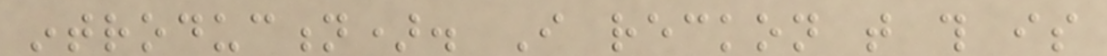introduction). I reckon that this is
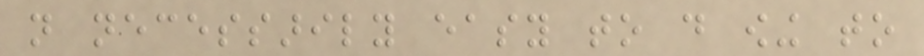not necessarily easy to do owing to
